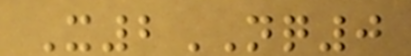X2NQ0
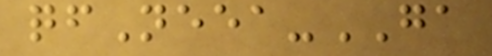qfNeea-GA
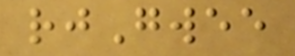rjGwee
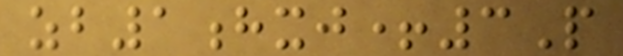zb1hxj+3P
